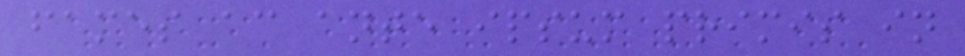fames ac ante ipsum primis in
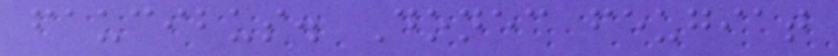faucibus. Donec feugiat
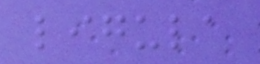ligula
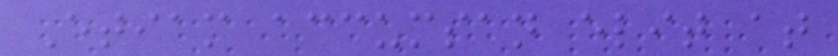Etiam accumsan elit at
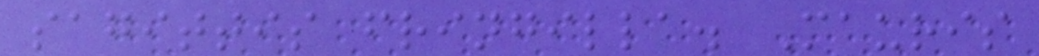sagittis fringilla. Mauris
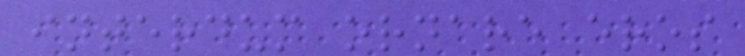interdum ornare eros
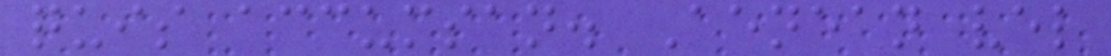quis accumsan. Aenean vel
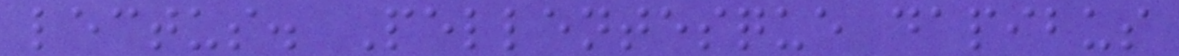lectus. Pellentesque dapibus
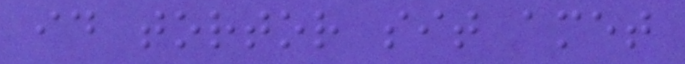id tortor sit amet
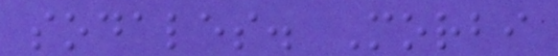sodales. Morbi
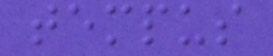tempus
